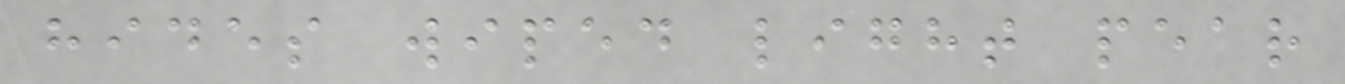hides wiped light pear
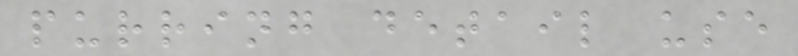purring detail use
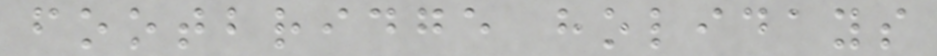footbridge holidays
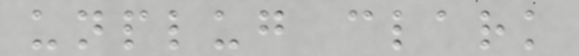unplug clark
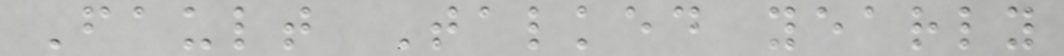Fault Talked yearly
